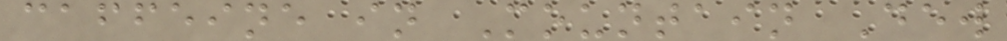caffeine in Mountain Dew
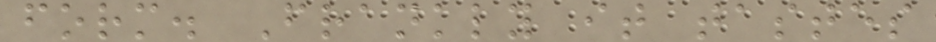form. Frankly it tastes
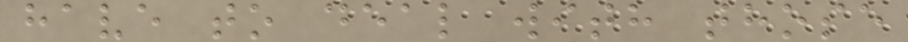have to deal with those
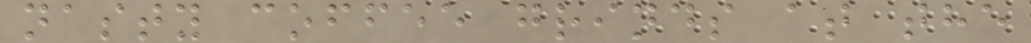nasty coffee grinds at the
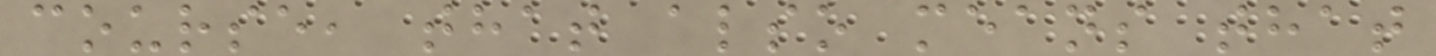course, that also means that
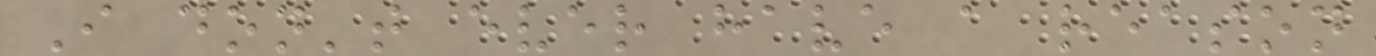I don't ever have a reason
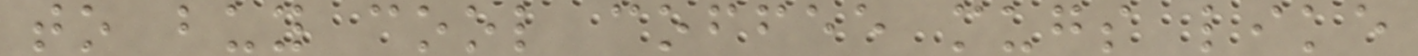to buy cool coffee mugs like
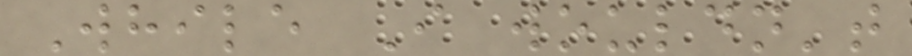While I wouldn't
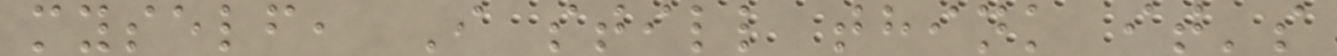myself, I still think it's
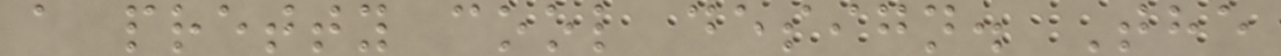a pretty cool design. The
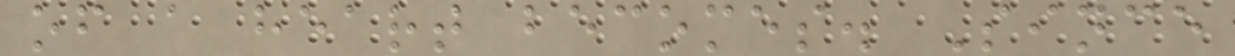of a heart becomes. Since
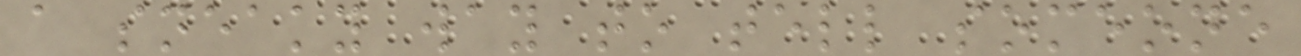a sneaky way to tell someone
